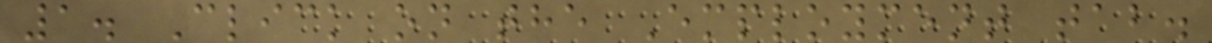1. Click on the Employment tab.
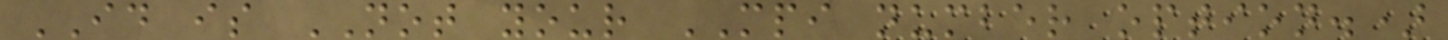ID is NOT your MPI number option.)
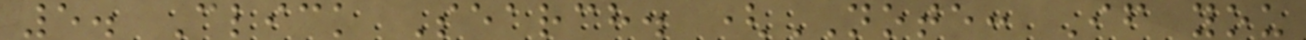5. Click Search. (NOTE: If you
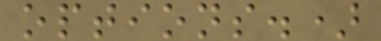options.)
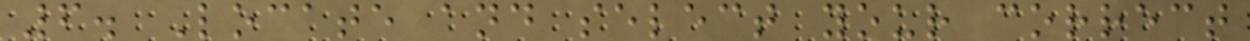6. Locate and select your correct
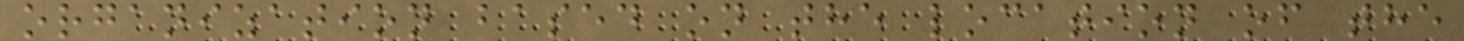organization based on the location of the
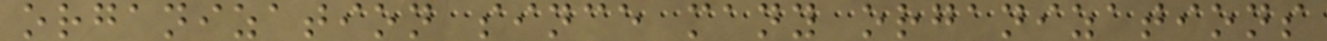organization since many organizations
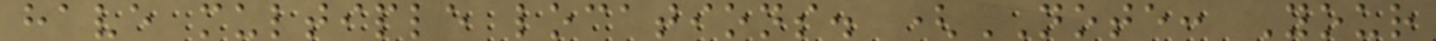have multiple locations. (NOTE: Your
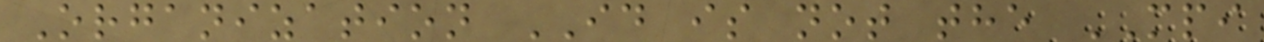Organization ID is not the MPI
